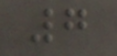7
